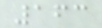163
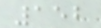152
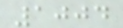1004
